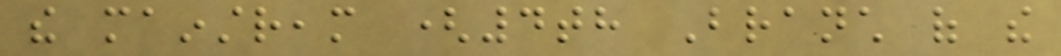the mainstream (4th Branch of the
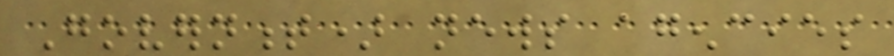Government) news agencies
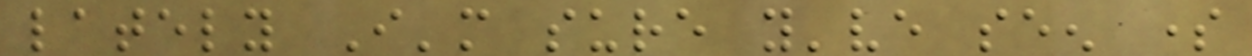lately I'm sure you've seen some
